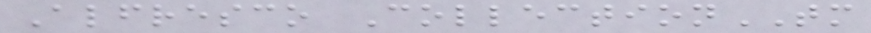Alfresco CollectionTM
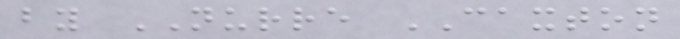by NURRE CAXTON
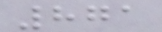871
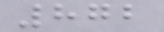872
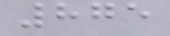875
